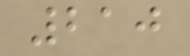210
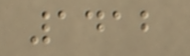1412
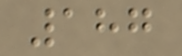187
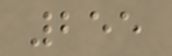255
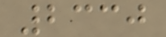2330
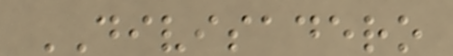DIVISADERO
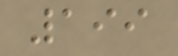199
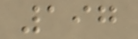197
